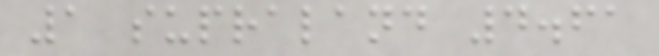1 supraland 4.61
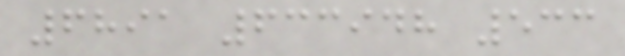6891 633948 533
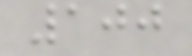100
